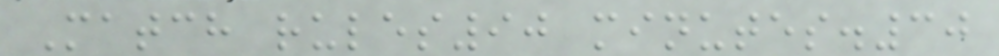Match rules90 minutes.30
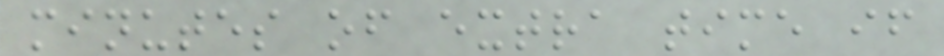minutes of extra time if
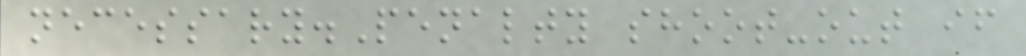necessary.Penalty shoot-out if
